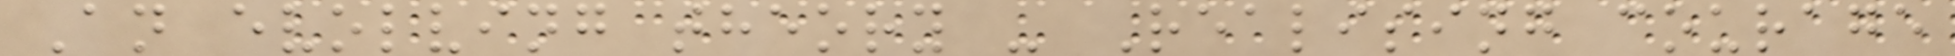An evolving theory - Realising courage
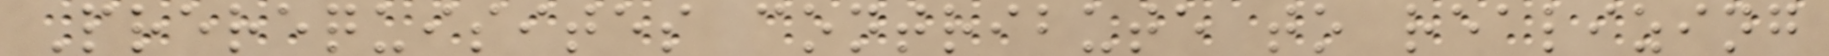Prerequisites contribute to realizing
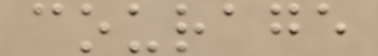courage
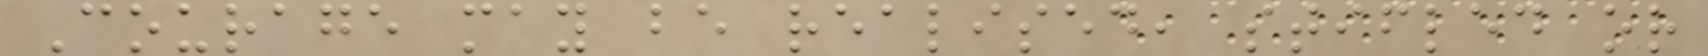Courage may be realised, stifled or
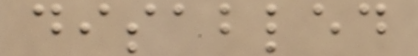disabled
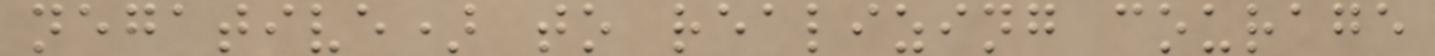negative) to realizing courage
